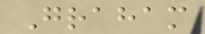Graham
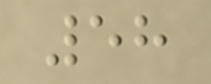58
